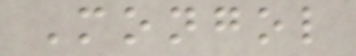Mongol
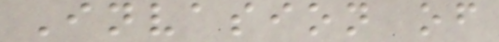Invasion of
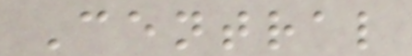Central
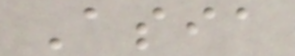Asia
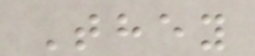They
